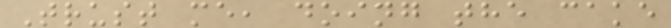Trust me, doing the cake
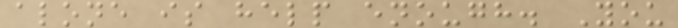alone is help enough. You
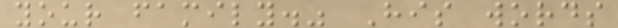your family." His words
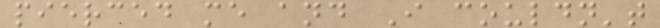pierced me and I couldn't
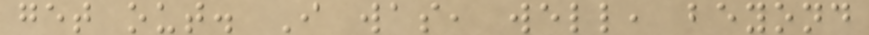get out. I was, well, beyond
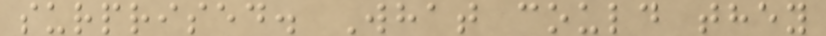surprised. What could they
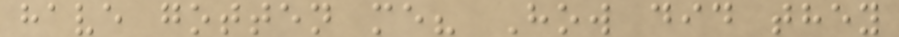have gotten me? How did they
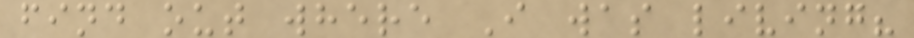find out where I was living?
